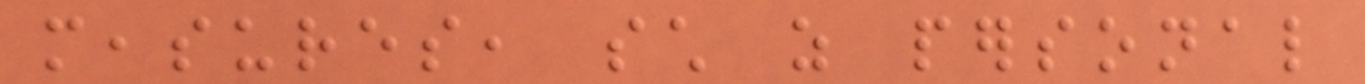measures, such as personal
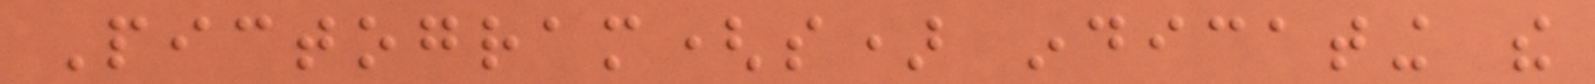Pictogram(s) indicating the
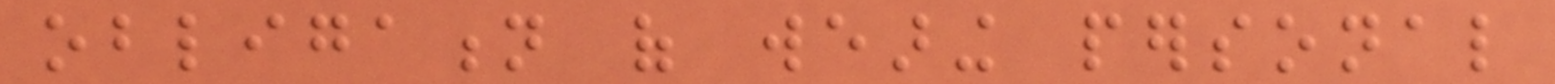obligation of wearing personal
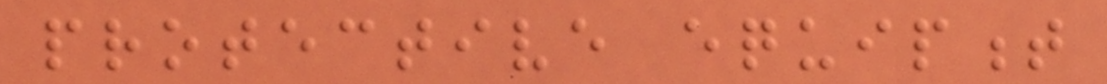protective equipment
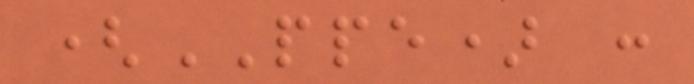(PPE) :
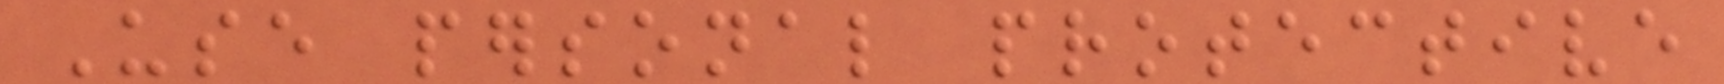Use personal protective
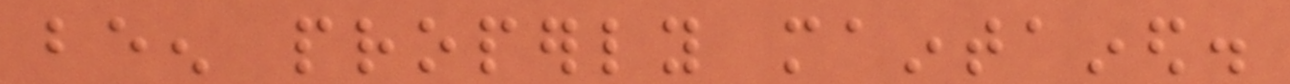been properly maintained.
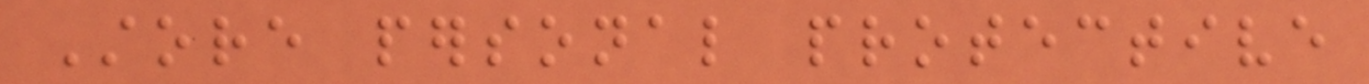Store personal protective
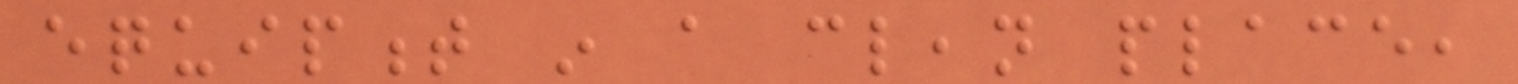equipment in a clean place,
